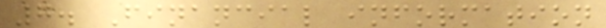7. Financial information
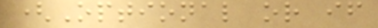(Optional or if
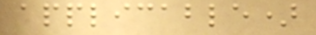applicable)
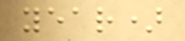year)
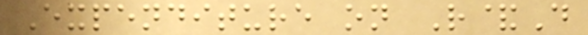Expenditure on R&D
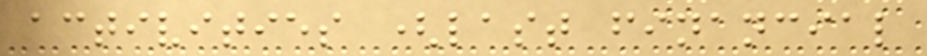activities (last financial
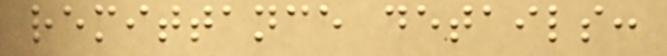remittance details:
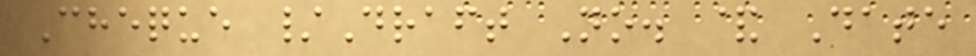Cheque /Draft No. & Date
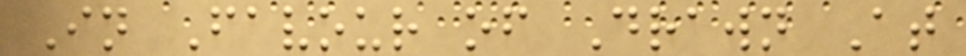In Favour of Drawn At
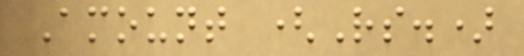Amount (Rs.)
